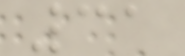31
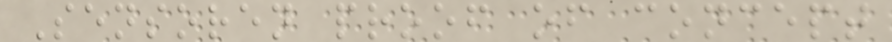Sensoren proof of concept
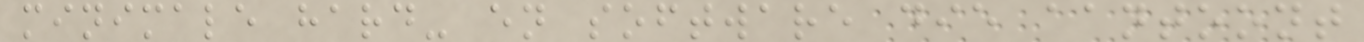minimale hard- en software die aantoont
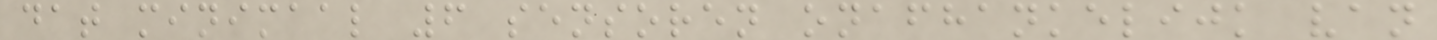dat minimaal 6 sensoren onafhankelijk van
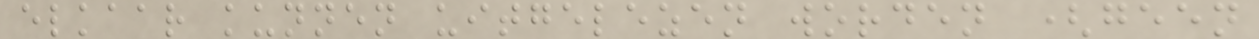elkaar kunnen uitgelezen worden (geen
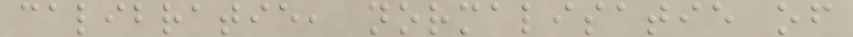calibratie, normalisatie of
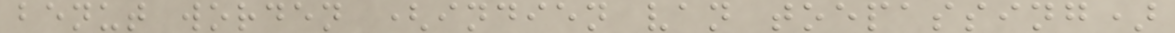benut worden (indien van toepassing)
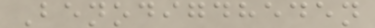Benodigdheden
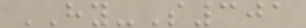HY-S301
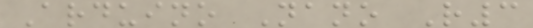Arduino Nano R3
